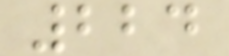224
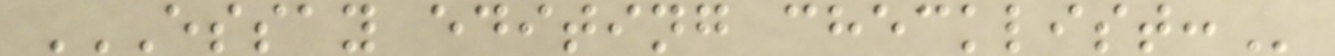ESSAY EDITING CHECKLIST:
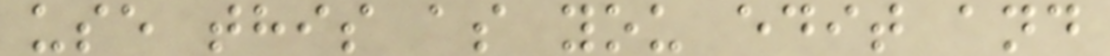use this as you edit and
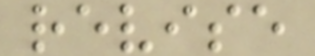revise
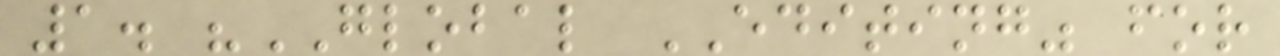1. "GLOBAL EDITING" for
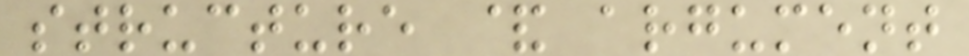structure & argument
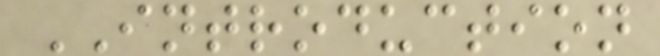INTRODUCTION
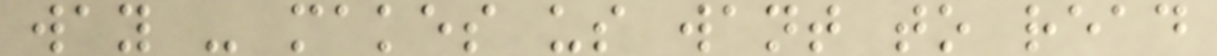way - makes us want to read
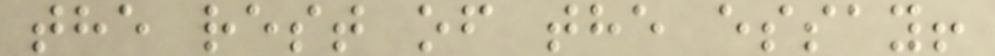the rest of the essay!
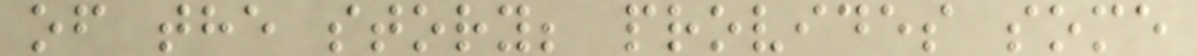of the story; provides some
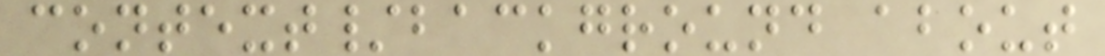context/background about
